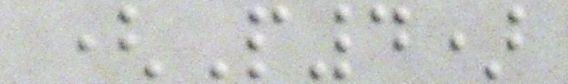(P4)
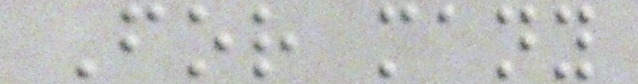For many
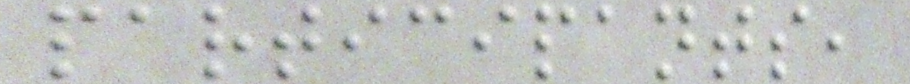participants,
